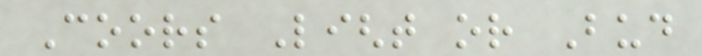Coors Light or Bud
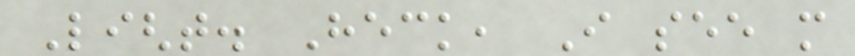Light. Heck, I see more
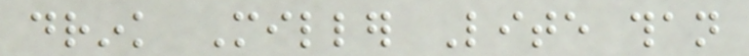drink Miller Lite than
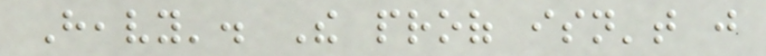Heavy'. The proof isn't just
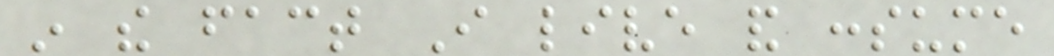in the fact I live and consume
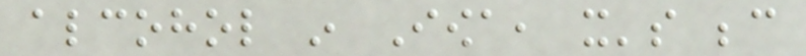alcohol in Iowa, it's because
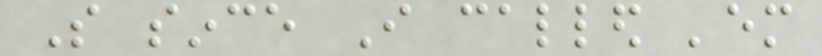So since I called 'em
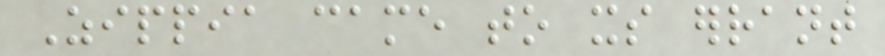Zippia came to its errant
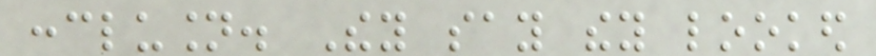conclusion. They say they looked
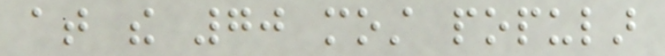at the 70 most popular
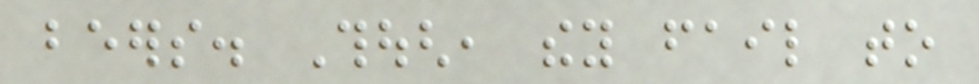beers. Though, they fail to
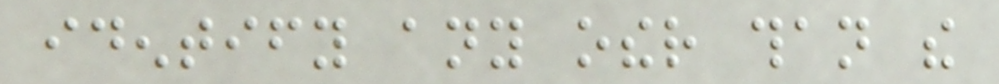identify any other than the
